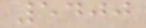5400
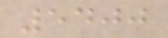5400
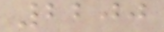2200
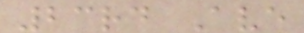23rd Ave
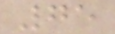75
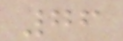76
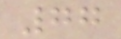77
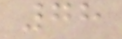78
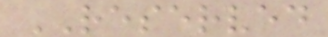RESERVED
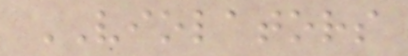VIOLATORS
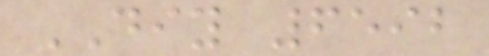DIY 6592
